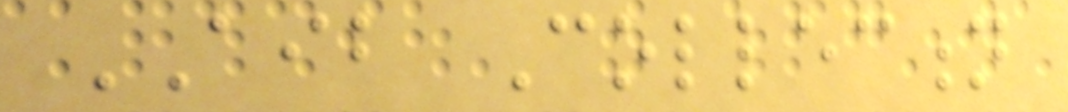AIB Collection
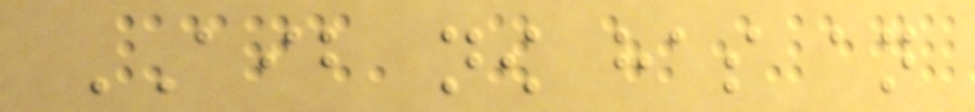AIB now has an
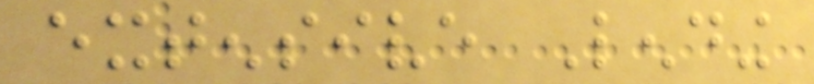extensive Lending
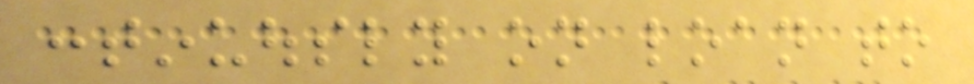continuously on loan to
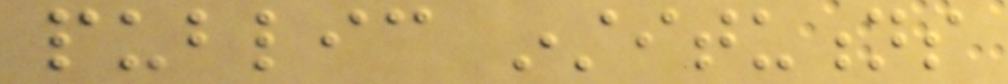public institutions
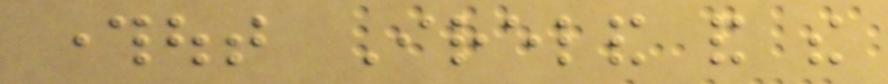throughout Ireland and the
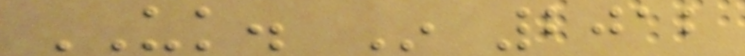UK. In 2012
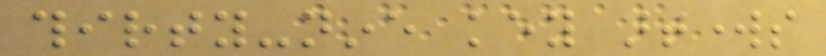thirty-nine key artworks
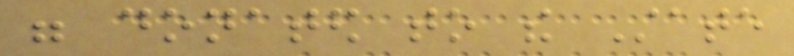were donated to the State
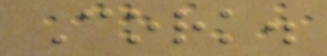Cork.
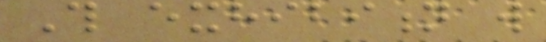This exhibition will
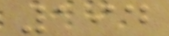194
